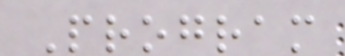Program
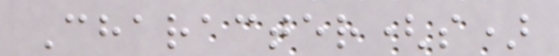Character(s)
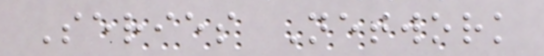Series Network
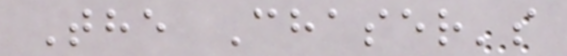The Chaser's
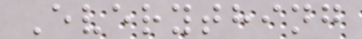Everything
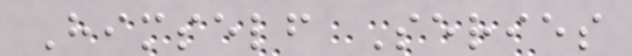Himself Series
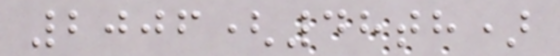2006(48th)
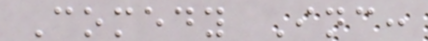Comedy Inc:
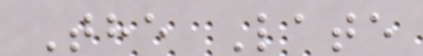The Late
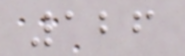126
